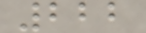222
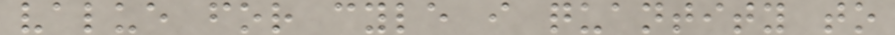value for cyle i quantity to
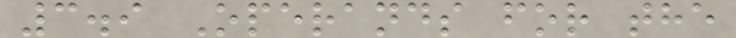3.9 Operands for the
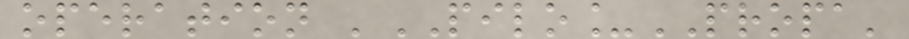operation 'PILO_PROPA'
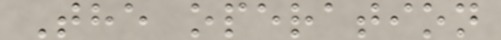The operation
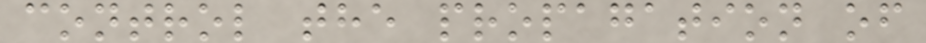control the propagation of
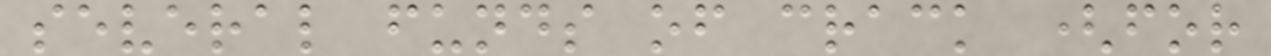several funds of crack (for
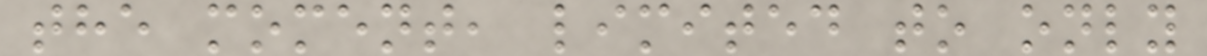the moment, limited to only
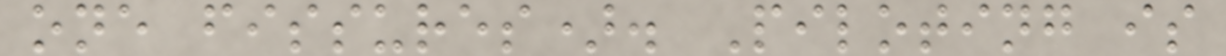one fissures). Piloting is
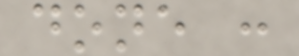done :
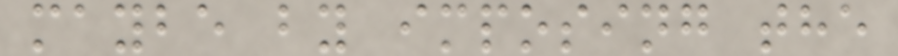maybe by imposing the
